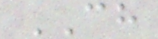CH
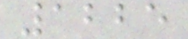1225
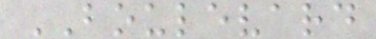BOULEVARD
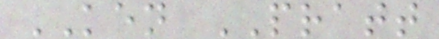KEN PRATT
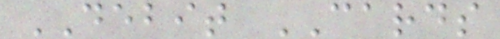DEBIT CARDS
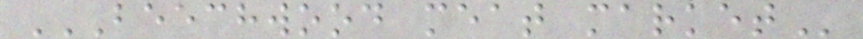BEECHWOOD MEAT MARKET
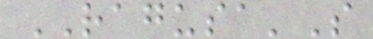RAGUSA'S
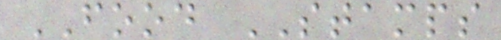FOOD STAMPS
